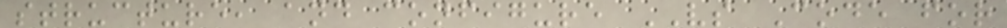structure, and configure VS Code for
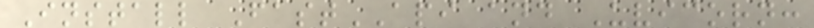Install FastAPI and Uvicorn:
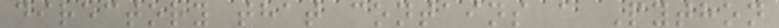directory that contains a Python
